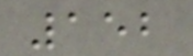152
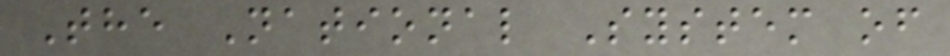The National System of
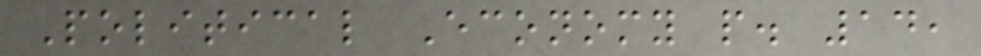Political Economy p. 14,
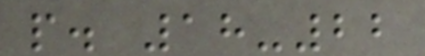p. 18-22
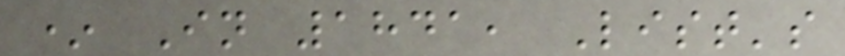* In 1841, List's
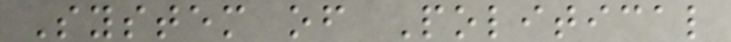System of Political
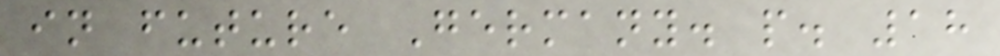in future Germany. p. 18
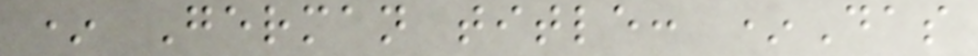* German title: *Das
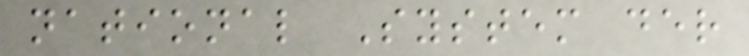national System der
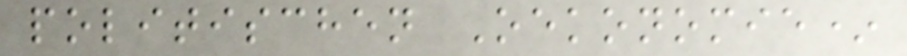politischen Oekonomie*
